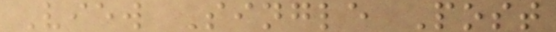View Single Post
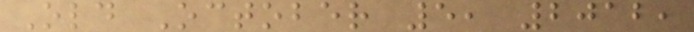Old October 5, 2012,
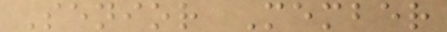Senior Member
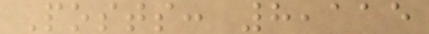Posts: 8,115
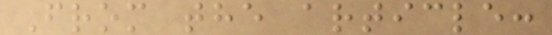From the article:
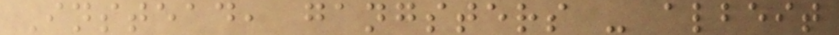Instead, gangsters - albeit
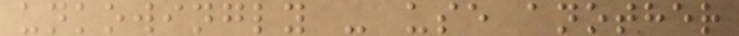unkowingly - use another
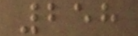258
